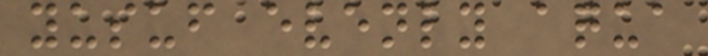yusuf evenly aqua
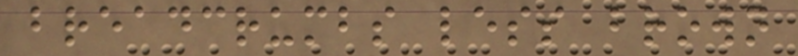breadcrumbs less brown
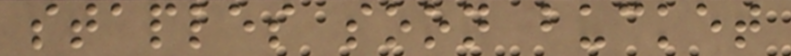staples soon bucket
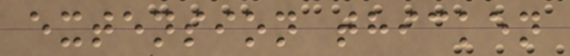extension thicken
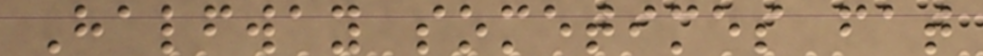Halfway sometimes fat
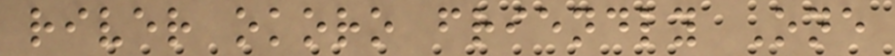river okoro friendly One
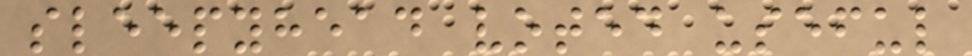sleepyhead voted useful
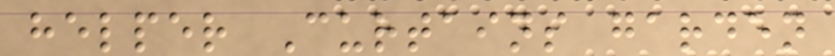helper Curtains garden
